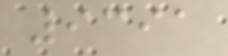9391
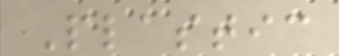Plastic
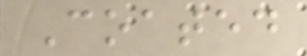Coated
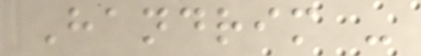Handrim -
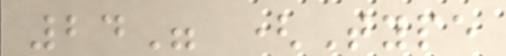24" (Type
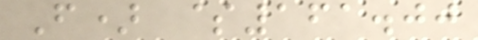F) $161.00
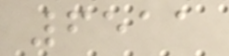6511
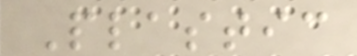Plastic
